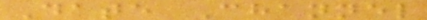Date Channel
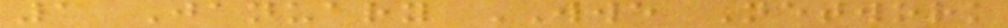1 January WWE Network
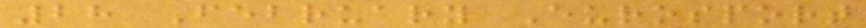28 February Eurosport
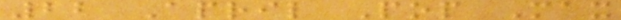22 April Pop Max
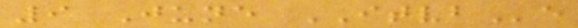9 June ITVBe
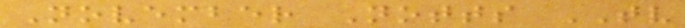November Notts TV
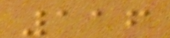116
